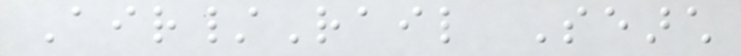Air/Rail Search
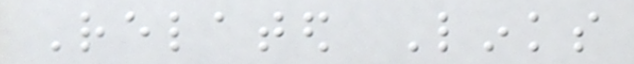Related Links
